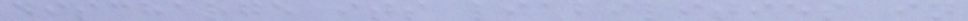discharge its liabilities in
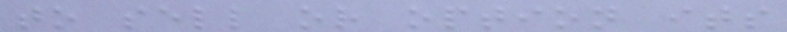to sell or option its
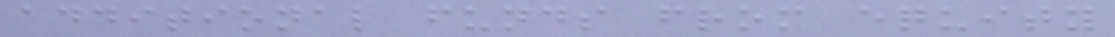additional funds from equity
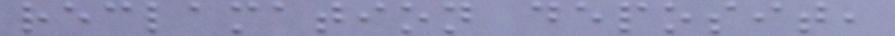reclamation deposit,
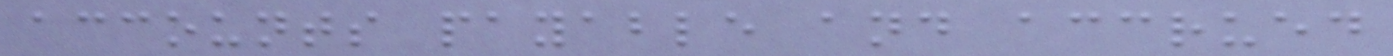accounts payable and accrued
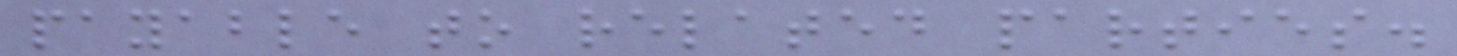payable to related parties.
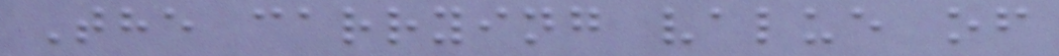The carrying value of
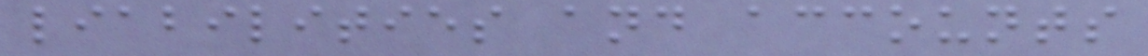liabilities and accounts
